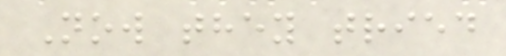Now they tried
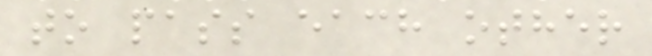to pass each other
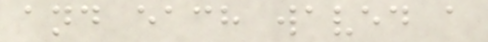and each waved a
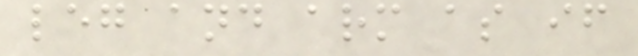leg and arm as if
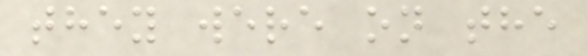they were on the
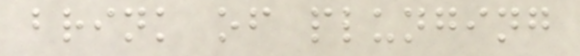brink of plunging
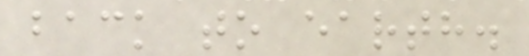back to earth.
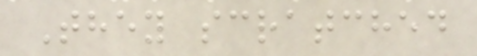They scratched
